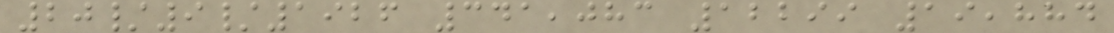20/9/1926 341,083 12299 19,884
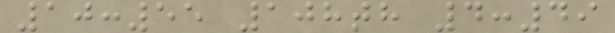10:55 108th 4:49
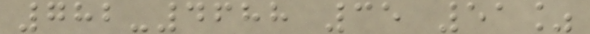782-4688 35 51%
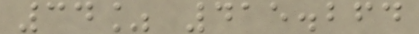34% 415.264
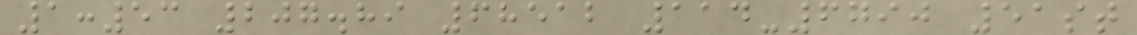1:53 207.89 68512 114-6790 51st
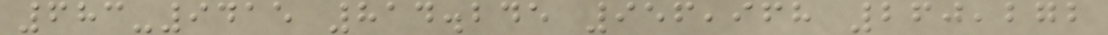683-9415 814.245 956,968 260,272
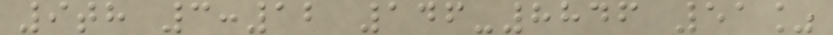9th 3:12 146-8846 51%
